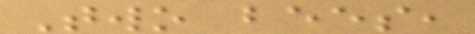Two bees,
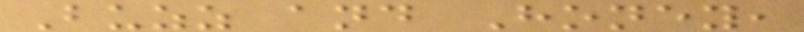Buzz and Honey,
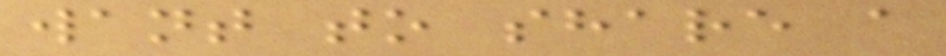want to share a
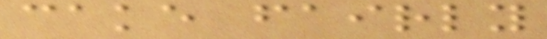cake fairly
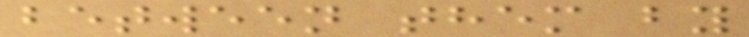between them by
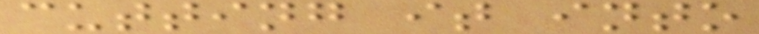cutting it into
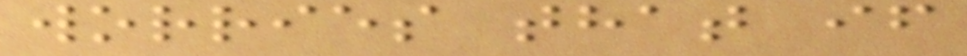worries that if
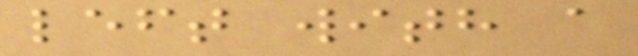left with a
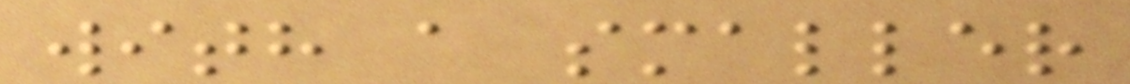with a smaller
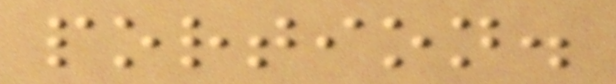portion.
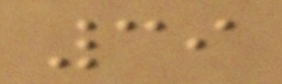39
